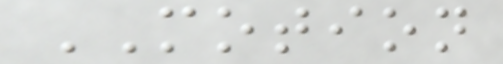MOTION
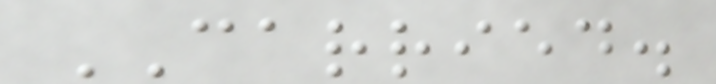CARRIED.
